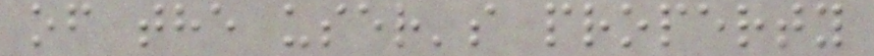of the user's property
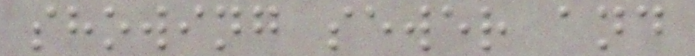showing sewer and
